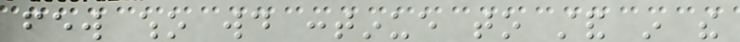few who would continue to stand in the
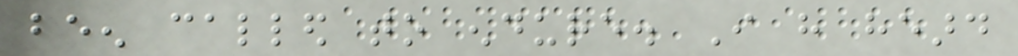been called to endure. I have heard
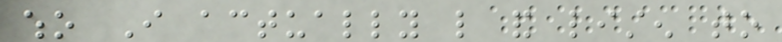who I actually like and listen to
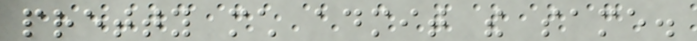pretty much admit the same.
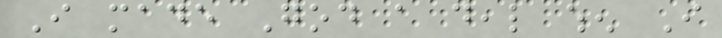I made God a deal when I
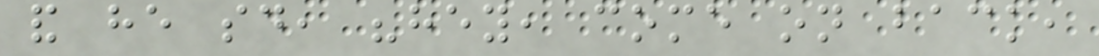and he said, "hey, come on back,
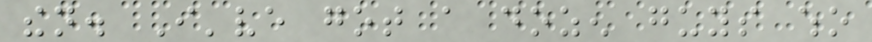then. I've got a dozen guys who
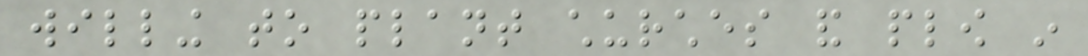willing to plant churches and plow in
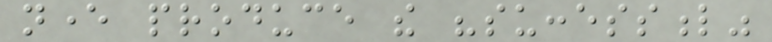never produce the "successful"
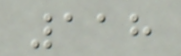118
